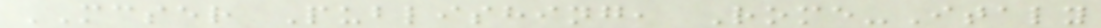MCSER Publishing, Rome-Italy
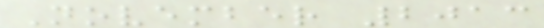November 2013
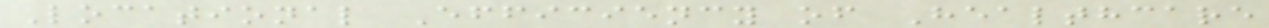Locational Efficiency of Healthcare
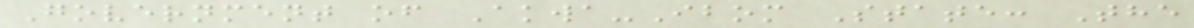Government of Akwa-Ibom State: The
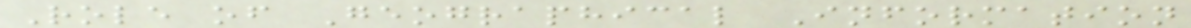Role of Geographical Information
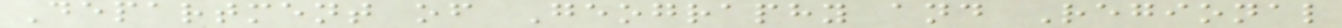Department of Geography and Regional
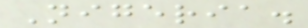Nigeria.
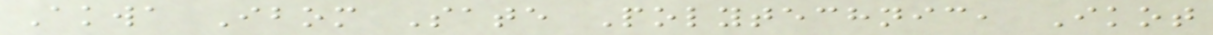Akwa Ibom Sate Polytechnic, Ikot
